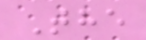The
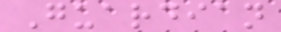Guardian
